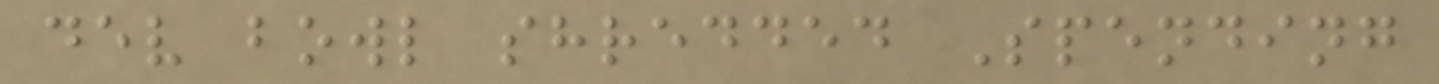dev bowl shredded Spending
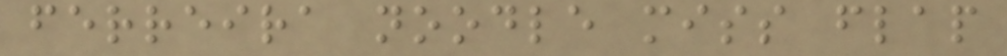ferreira noodle miss flap
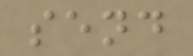send
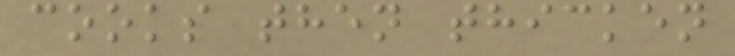cooks then thicken
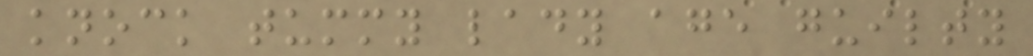knock tummy lady age guilty
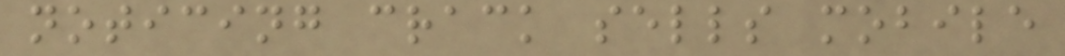noticing crack sells mobile
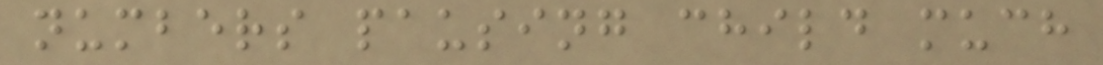numbers pausing child much
